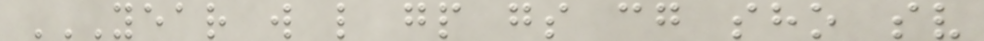YEAR W L GP GS CG SHO SV
